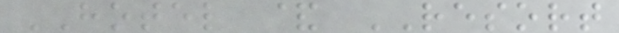HOTEL & RESORT
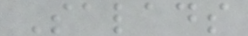Salads
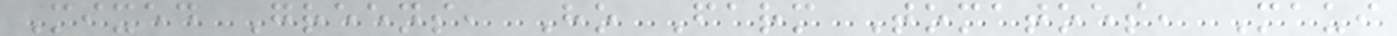Mixed Greens, Ho Farm Tomatoes, Maui
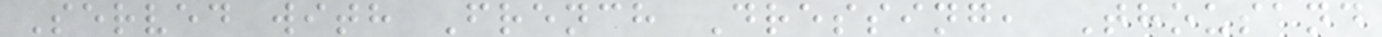Served with French Dressing, Thousand
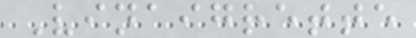Vinaigrette
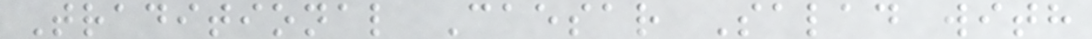Traditional Caesar Salad with
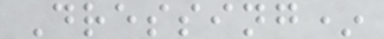Dressing*
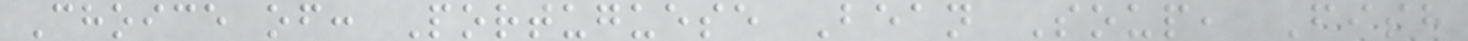Choice of: Portuguese Bean Soup, Fish
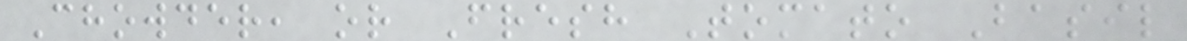Chowder, or Fresh Tomato Basil
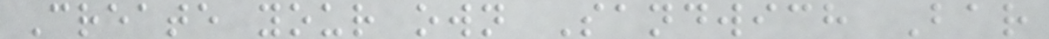Create your own Sandwich Bar
